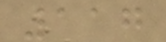117
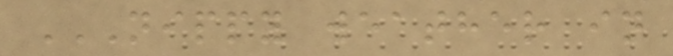NIPPY WEATHER IN
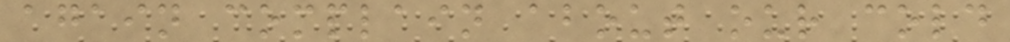again complain about our cold
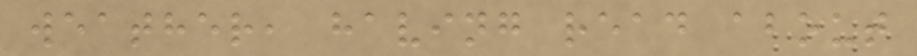weather, having read about
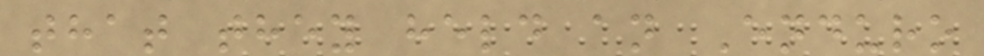that they held an Enduro
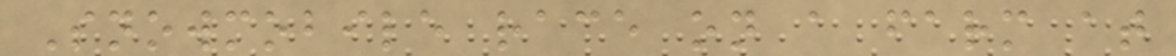Snowmobile race on a farm at
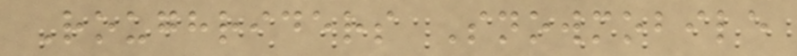Roughriders Snowmobile
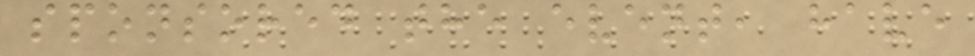sponsored the event, have
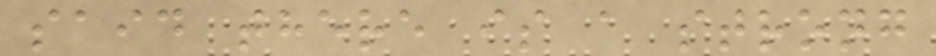said there is a strong
